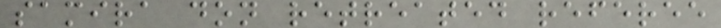samira don retreated referee
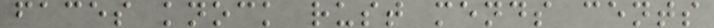faces knock rust mends cents
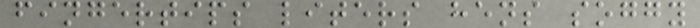fingertips liters hens soggy
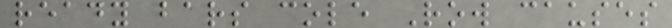ready bars cole Row causes
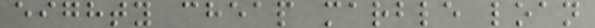eighty cheap marble loan
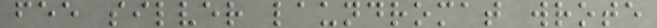fee silver laundromat wrote
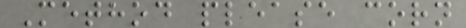Method please corn
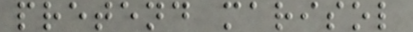pretend marisol
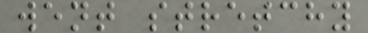went stretchy
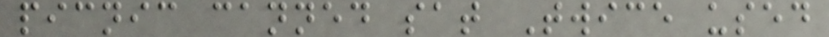picnic canned sat Twice used
